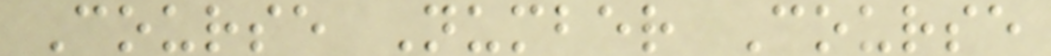Course Number Course
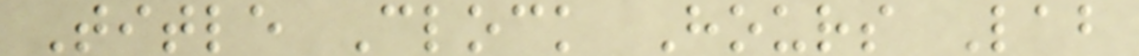Title Clock Hours Lab
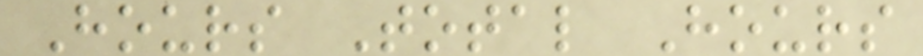Hours Total Hours
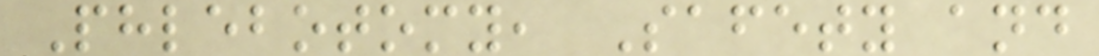Phlebotomy, Safety and
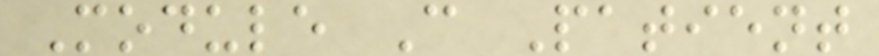Module C Patient
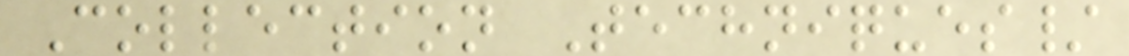Collection Techniques/
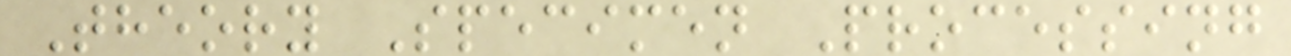Theory Specimen Processing
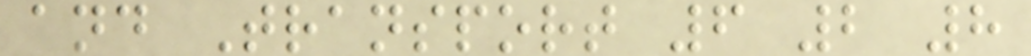and Transport 6 2 8
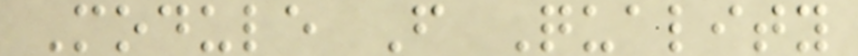Module F Quality
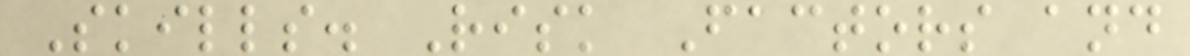Skills. Risk Factors and
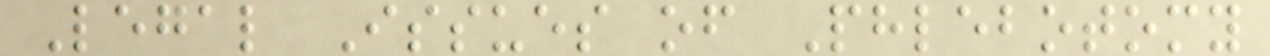Legal Issues of Phlebotomy
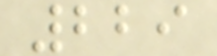229
